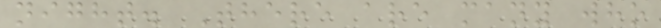night. There are many who
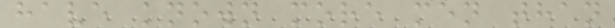have known more men than
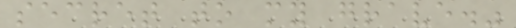secret to my grave."
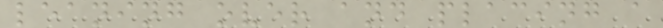leaning over and placing a
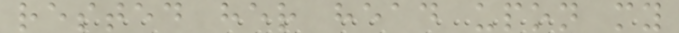rested her head upon my
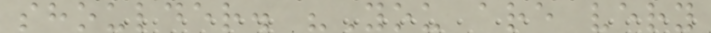shoulder. "You are very
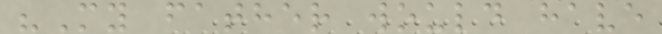"My father would have
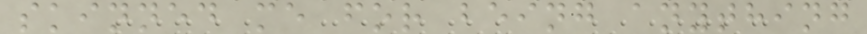skinned me for being anything
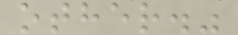other."
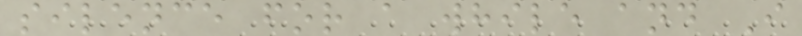silence for a while and I
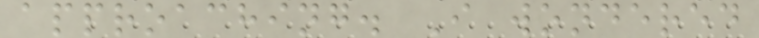approaching. I wondered
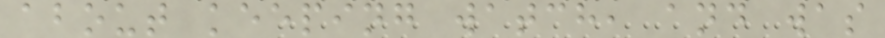about keeping watch, and was
